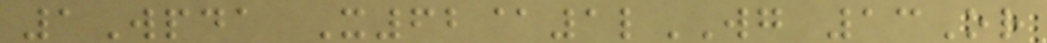1Wpda X62@1lWG 13Or
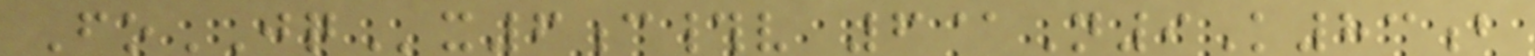FoJQx6c#v 6@N9K83b
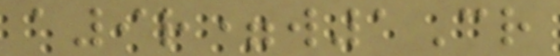a9r=w1Cr
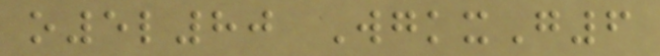o5l80 WgkxG6
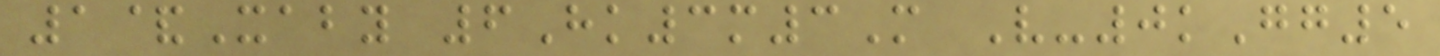1&Xaby 6Hk3m3M V-0kGg5
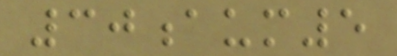30aum5
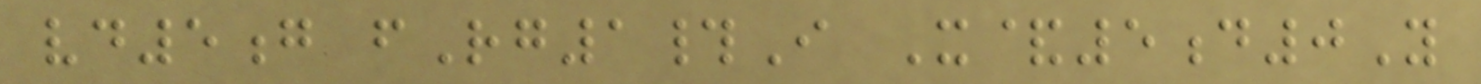vd5g fRg1#I X&5d0Y
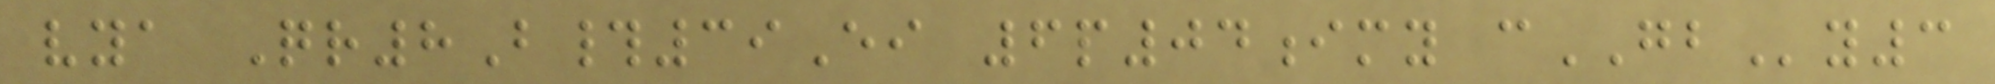vya Qr8B#39Ei 6p04imy cGBy3
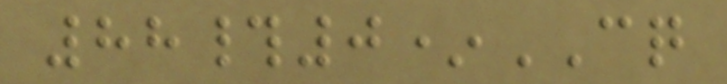88#0*CQ
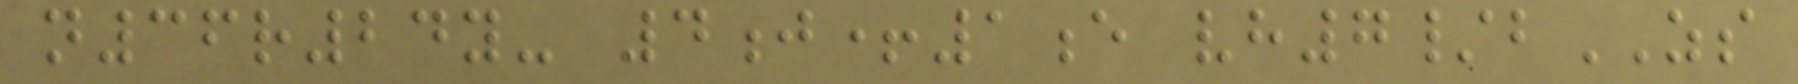n36r24y- 4j+1e vh7/bZS
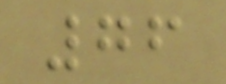76
